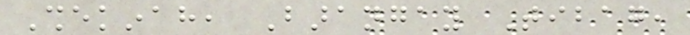Shekinah, Barangay Tibag,
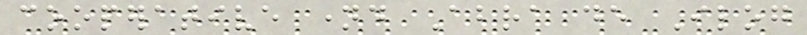cooperative named Abra de Ilog
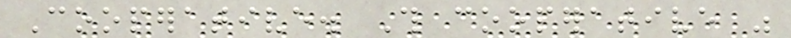Cooperative. This cooperative was
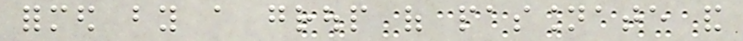formed by a group of passionate and
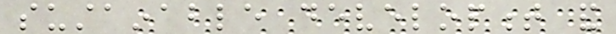sustainable development and
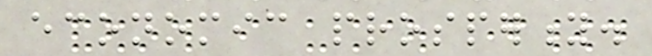economic prosperity.
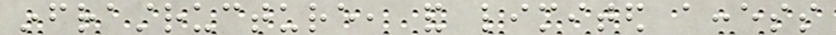infrastructure, and limited access
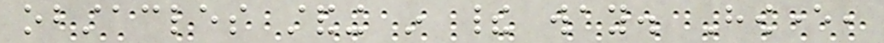obstacles standing in their way. However,
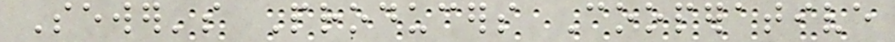Sewer's Producers Cooperative
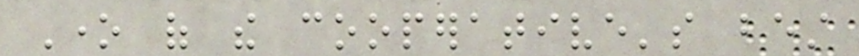One of the cooperative's best
